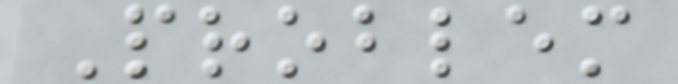Problem
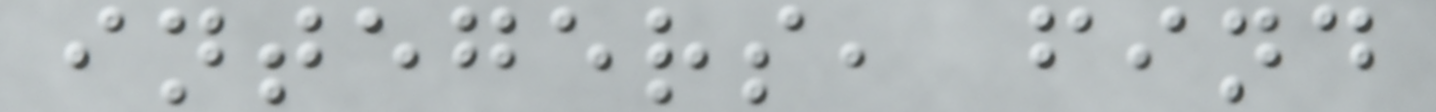integers, find
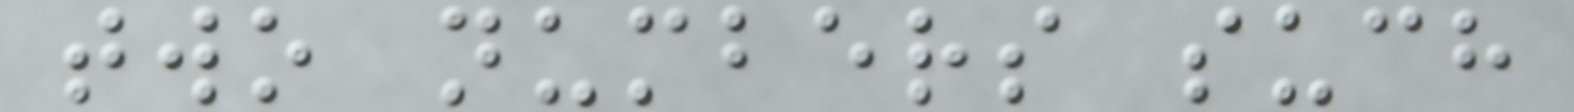two numbers such
